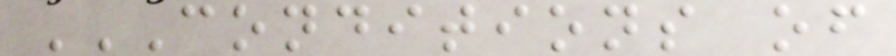CONDITIONS OF
